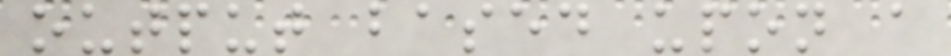output based upon a
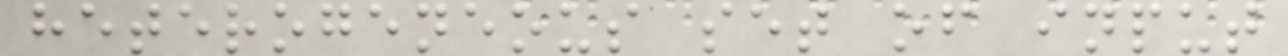heterogeneous set of input
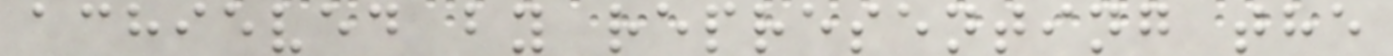achieved by representing the
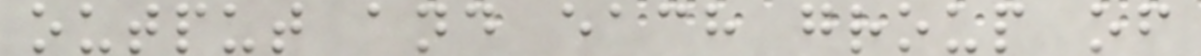output and each group of
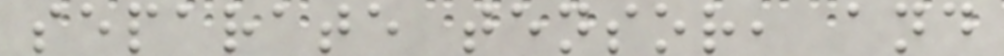separate tensor, and
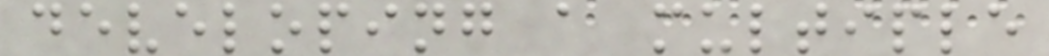developing a multiple
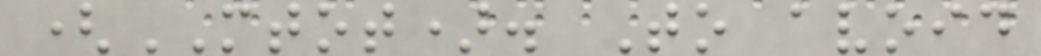(MTOT). To avoid
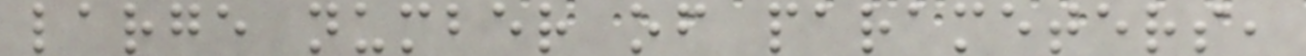large number of parameters,
